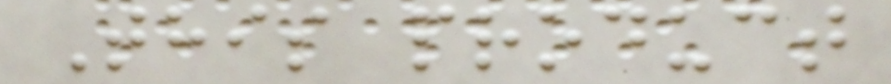This product
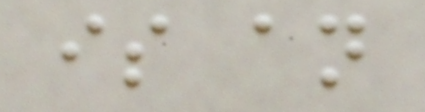is an
